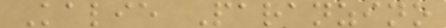Kalie Paranzino
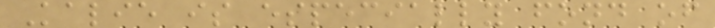Kalie is especially fond of
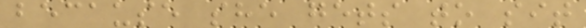because she gets to sit
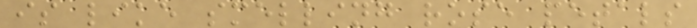is like smelling rose petals
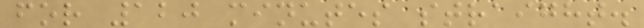for 120 minutes straight.
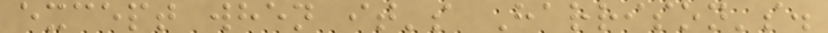except when it's Harrison's.
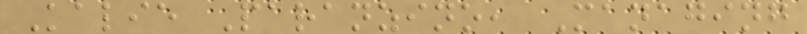Kalie Paranzino, Managing
